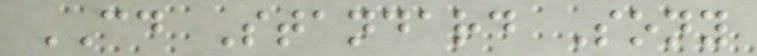CD Standard Sony
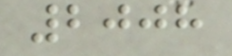2008
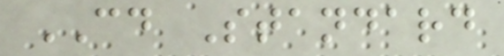CD Standard
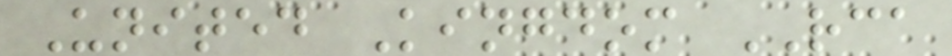United Kingdom RCA
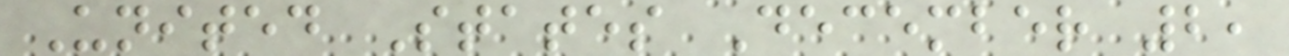United States December 2,
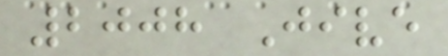2008 Jive
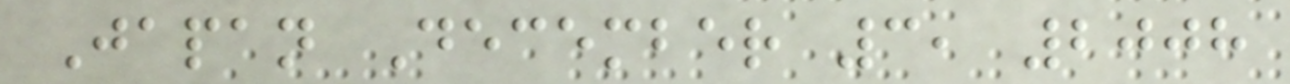Japan December 3, 2008
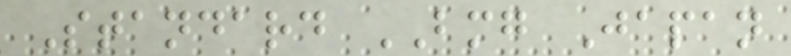Standard BMG Japan
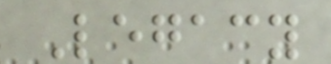Legacy
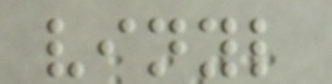vinyl
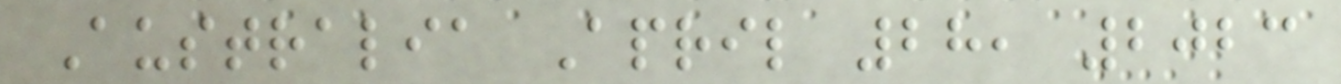Australia April 28, 2023
